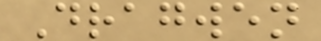Dragwen
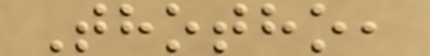Thotho,
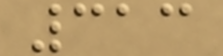313
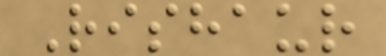Rishaur
